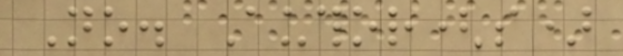No. Author(s)
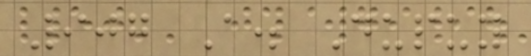907 A. Dupuy
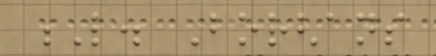L. Borghans
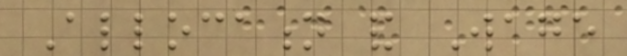Allocation and Wage
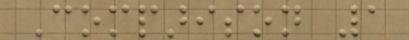Comparison 1
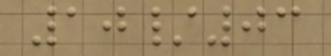10/03
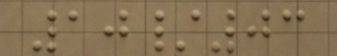10/03
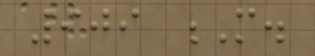909 M.
